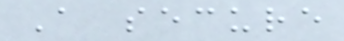A secure
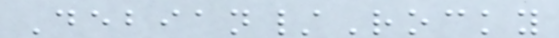Debian/Rocky
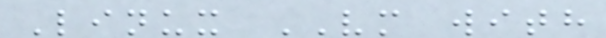Linux VM with
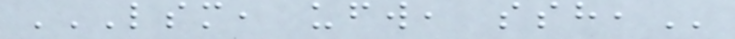LSM, UFW, SSH,
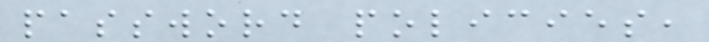password policies,
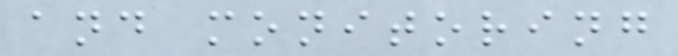and monitoring
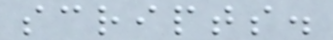scripts.
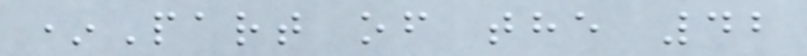*Part of the 42
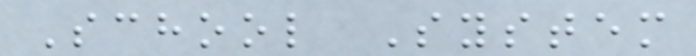School System
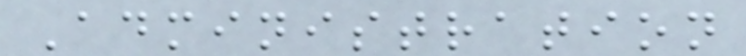Administration
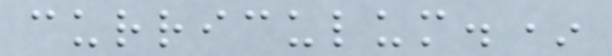curriculum.*
